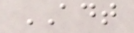ADT
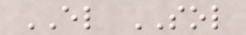EL SOL
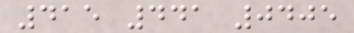415 441 0405
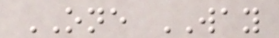ONE WAY
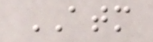ATM
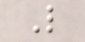L
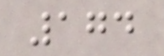174
